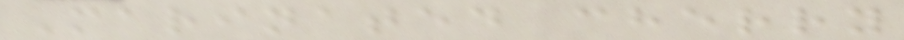Marinated cherry
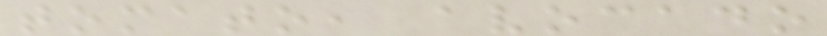tomato, avocado
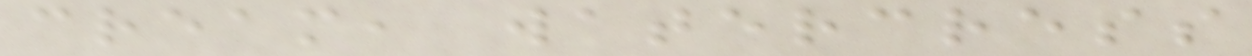cream, watercress
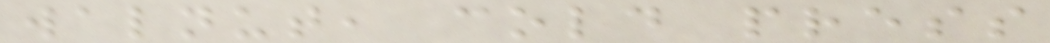walnut, cold press
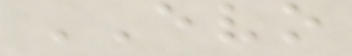EVO
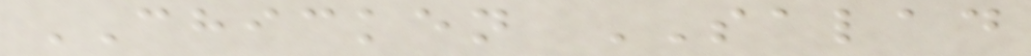CHICKEN SALAD
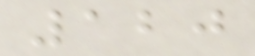120
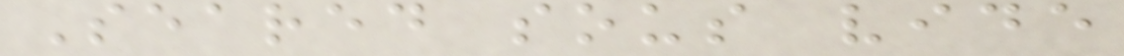Seared sous vide
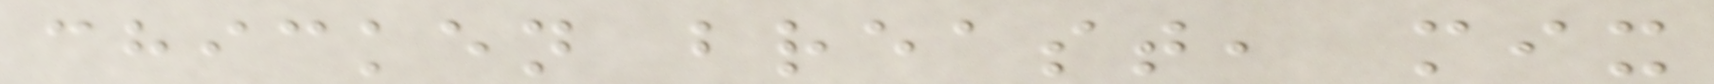chicken breast, mix
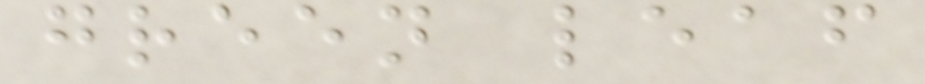green leaf
